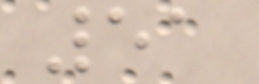51
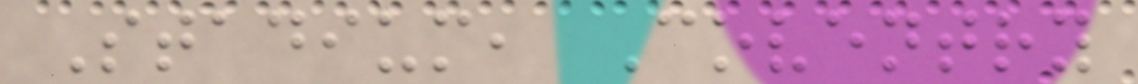Stadium, Coventry
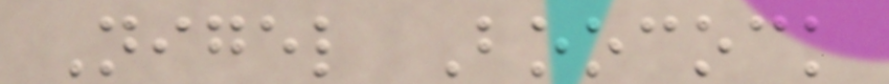Nigel Boocock
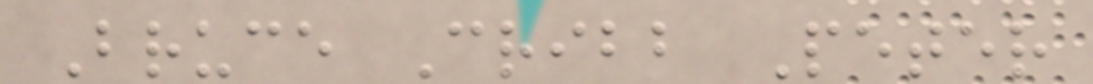Bruce Cribb Peter
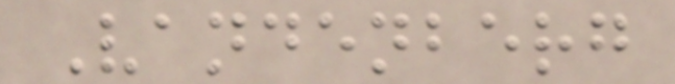Vandenberg
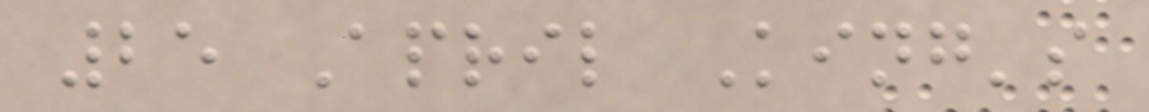25 April King's
